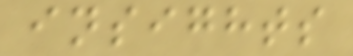insights
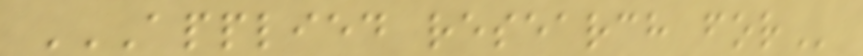APPLIED RESEARCH FOR
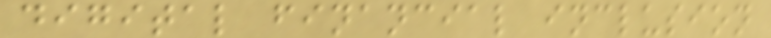digital financial inclusion
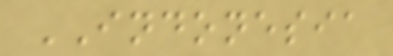INDONESIA
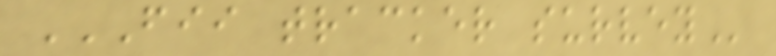FII TRACKER SURVEY
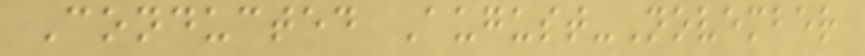Conducted August-November
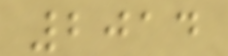2014
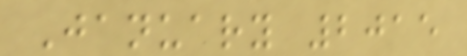January 2015
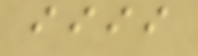iiii
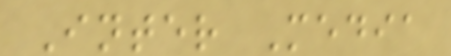Inter Media
